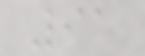91
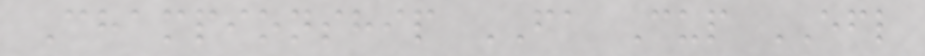Championship FA Cup EFL
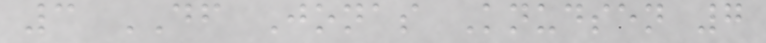3 DF Jonas Knudsen 7
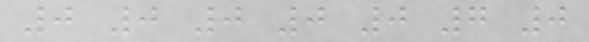0 0 0 0 0 7 0
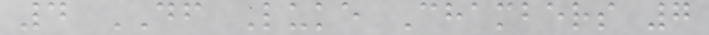4 DF Luke Chambers 7
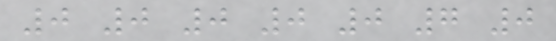0 0 0 0 0 7 0
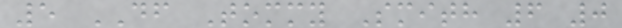5 DF Tommy Smith 6 0
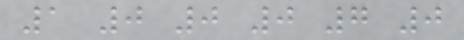1 0 0 0 7 0
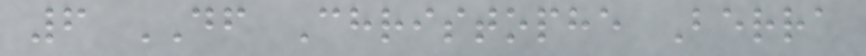6 DF Christophe Berra
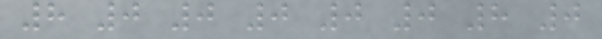8 0 0 0 0 0 8 0
